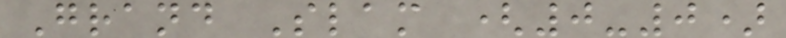Grand Slam (0-0)
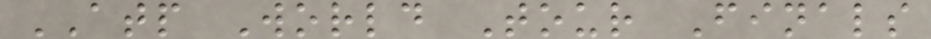ATP World Tour Finals
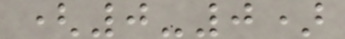(0-0)
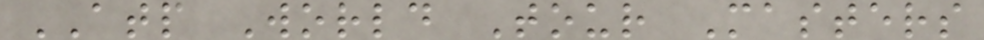ATP World Tour Masters
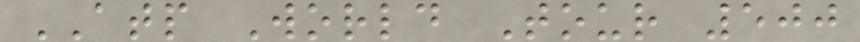ATP World Tour 500
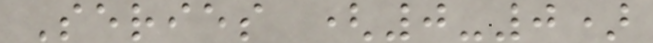Series (0-0)
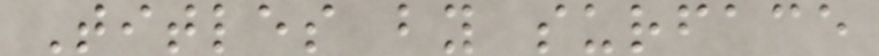Titles by surface
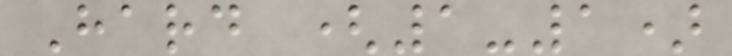Hard (1-1)
